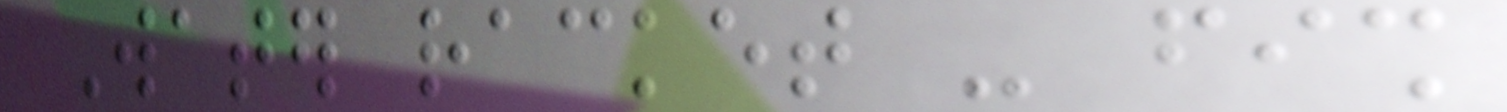Water racket - fish
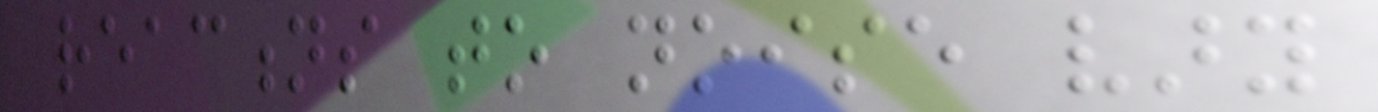reactions to noise vary
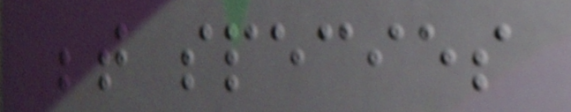between species
